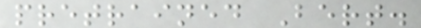pretrained Bert.
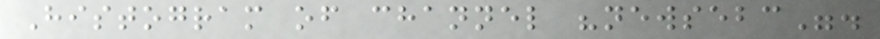Histogram of channel "newsebc".
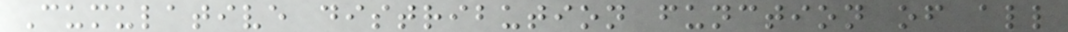Cumulative distribution function of all
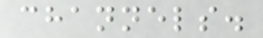channels.
